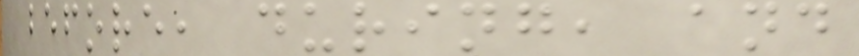before, during, and
